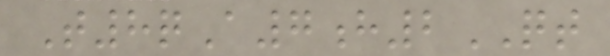T8qA7h2QT
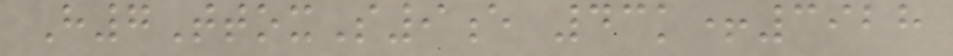H7TtoxS9e 43k+3928
